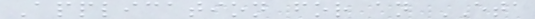Application for an ETA
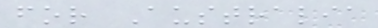for Australia
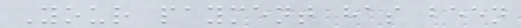Your payment has been
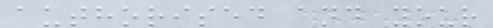authorised and your
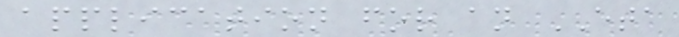application for an ETA
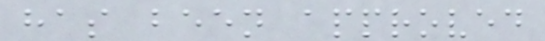has been approved
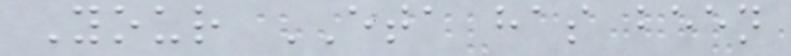Your ETA has been
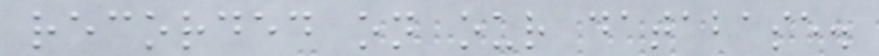recorded on our database.
